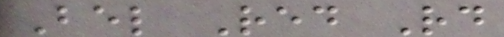Bel Red Rd
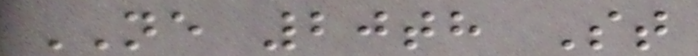NE 20th St
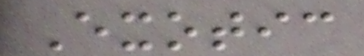Exotic
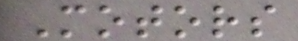Motors
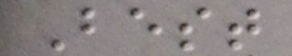Best
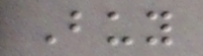Buy
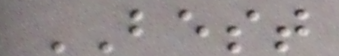BEST
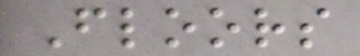Floors
